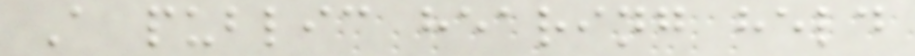A public hearing held
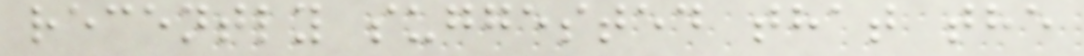recently suggested that the
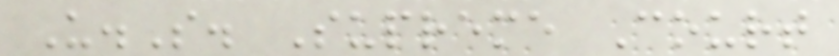U.S. Supreme Court
